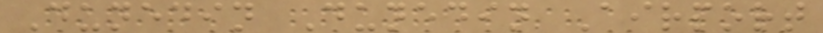Dunedin Dunedin Airport
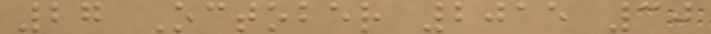27 October 2015 30
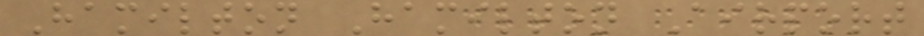Hamilton Hamilton Airport
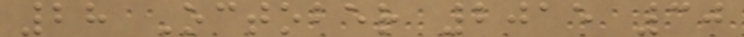28 October 2015 30
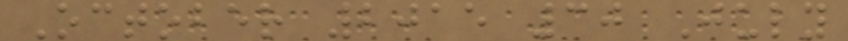October 2015 30 July
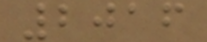2016
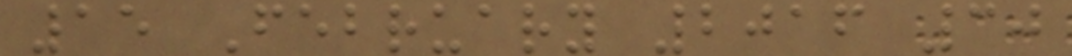15 February 2016 30
